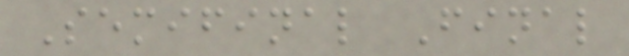Semifinal Final
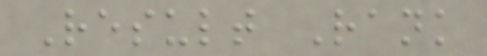Result Rank
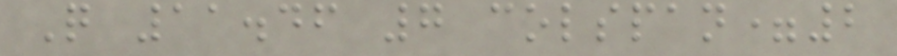Q 11.46 7 colspan=2
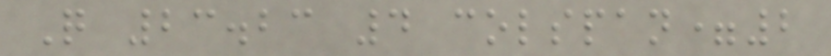Q 23.23 4 colspan=2
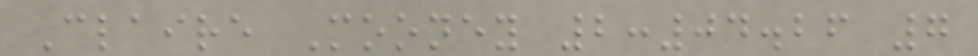Claire Mooney 2:04.26 7
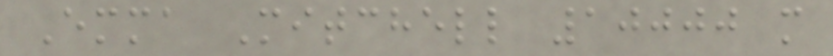Emma Mitchell 10000 m
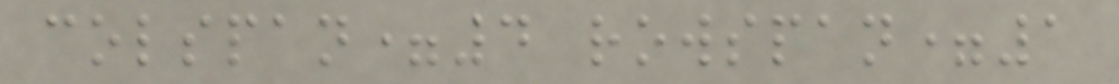colspan=4 rowspan=1
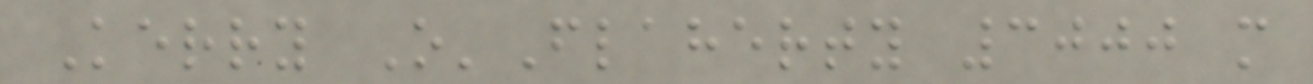Kerry O'Flaherty 3000 m
